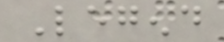Legend
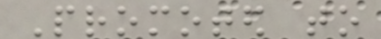Promoted to
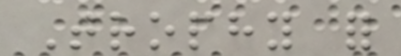Trophy for
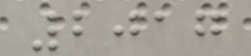2017
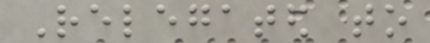Relegated to
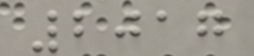2017
